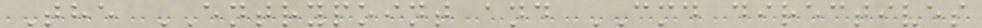The ENTRYPOINT and CMD directives
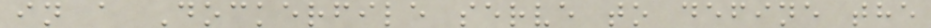in a Dockerfile serve to define the
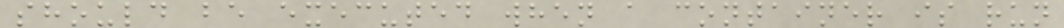should be executed when a container is run
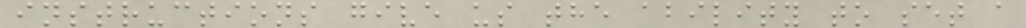instructions give us the ability to set a
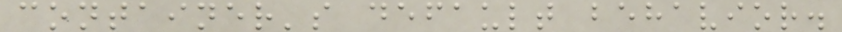container's default behavior.
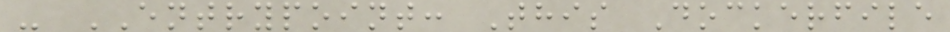- ENTRYPOINT: This Dockerfile
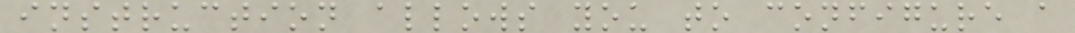instruction allows you to configure a
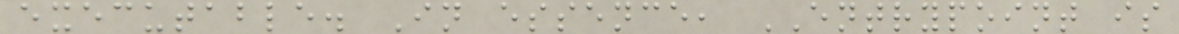executable. In essence, ENTRYPOINT is
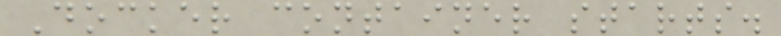Docker container starts.
